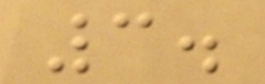3.
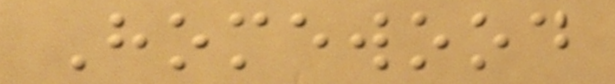Homewood
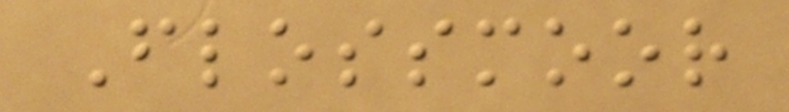Flossmoor
